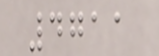4711
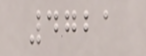4721
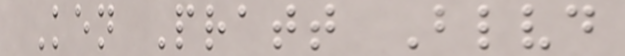Ken Pratt Blvd
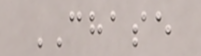CHASE
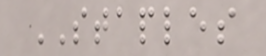STAPLES
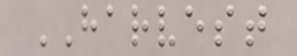HARVEST
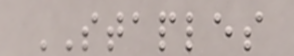STAPLES
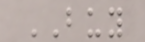BUY
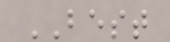BEST
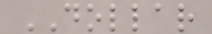DOLLAR
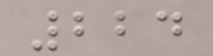224
